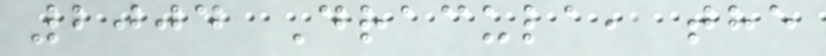2004 Dracula, the
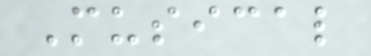Musical
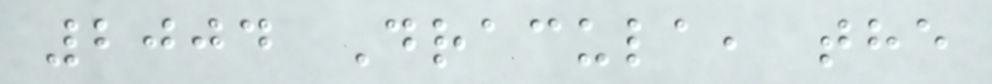2004 Dracula, the
